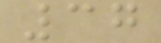37
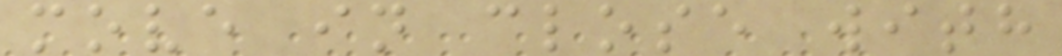move in close with
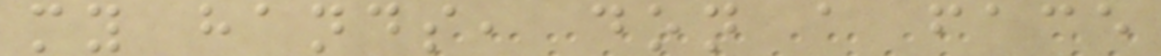my hands, don a face
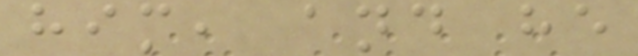him, and he
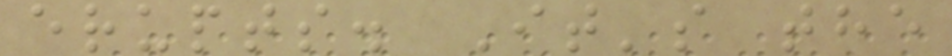erupts. It's the
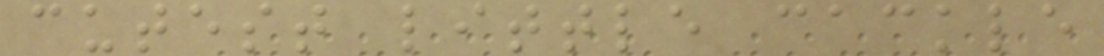cutest little cackle
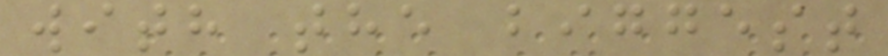with the biggest
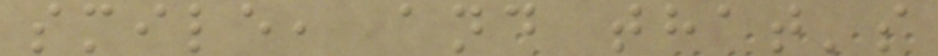smile, and that's
